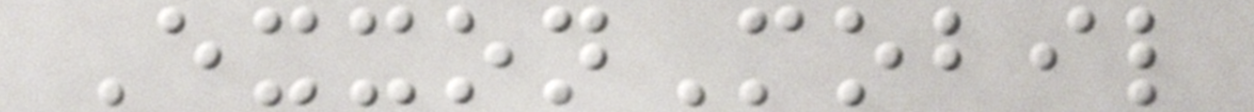ExxonMobil
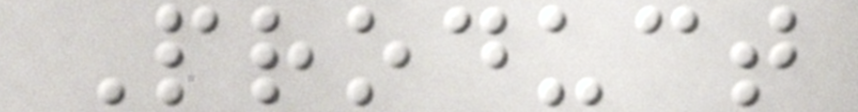Product
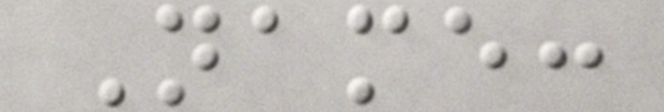Name:
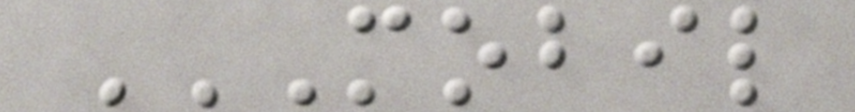MOBIL
